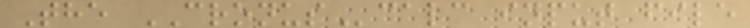The CRONUScalc input file
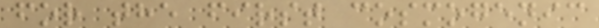for the first cosmogenic
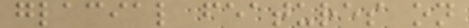glacial features on
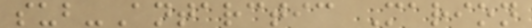sub-Antarctic Marion
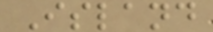Island
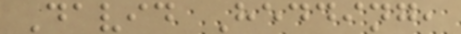David Hedding,
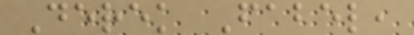Derek Fabel,
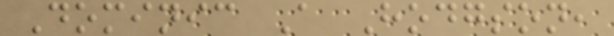Dominic A Hodgson,
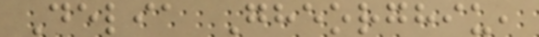Delia Gheorghiu,
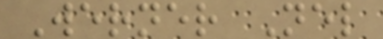Werner Nel
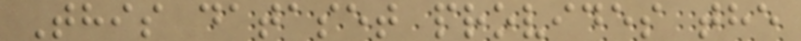This dataset provides the
